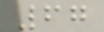67
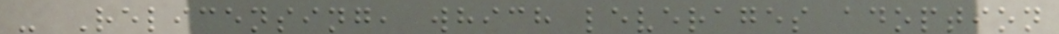- Relicensing, which leverages adoption
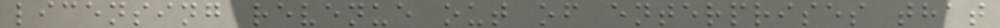licensing revenue out of enterprises that
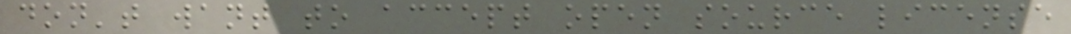don't want to accept open source license
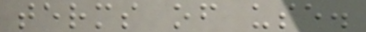terms of use.
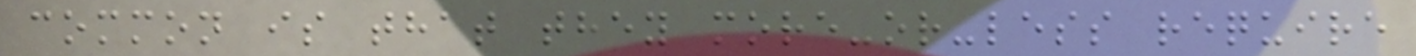common is that they more-or-less require
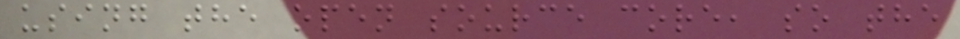using the open source core, so the
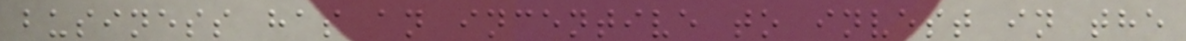business has an incentive to invest in the
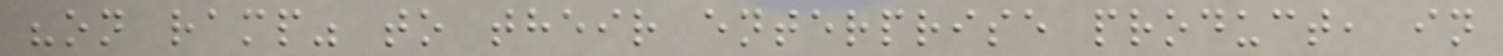"on ramp" to their enterprise product, in
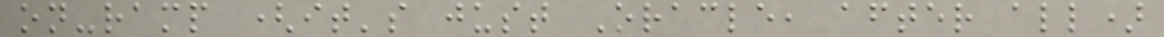on-ramp (it's just Oracle, after all)
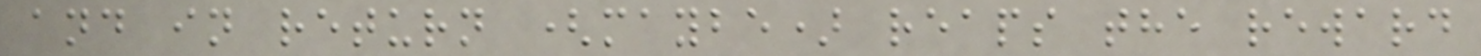and in return (maybe) reaps the reward
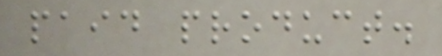paid product.
